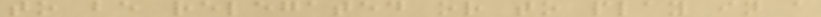to be relegated or to play in a
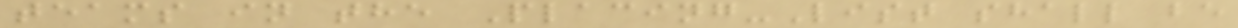teams in the Placing-List shall be
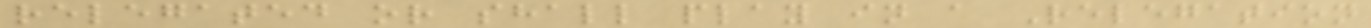relegated or shall play in a Relegation
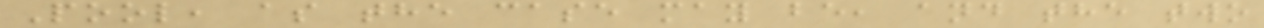Pool, as the case may be, and the two
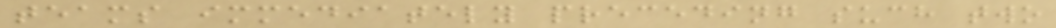teams immediately preceding such two
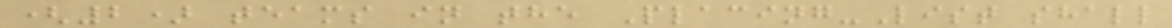(2) teams in the Placing-List shall
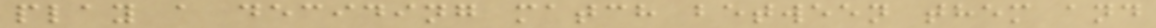play a deciding match between them and
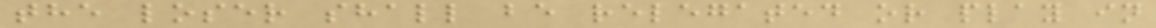the loser shall be relegated or play in
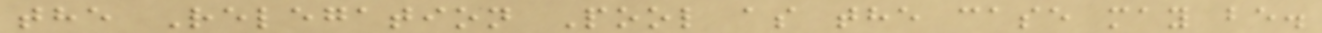the Relegation Pool as the case may be.
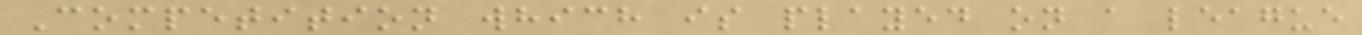Competition which is played on a league
